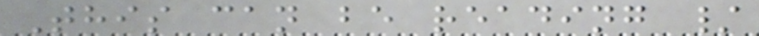This can be reading /
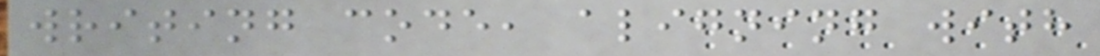writing code, aligning with
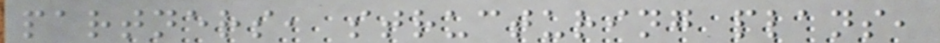partners, structuring plans,
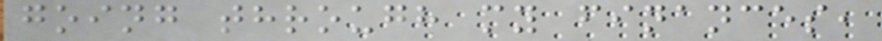going through my finances,
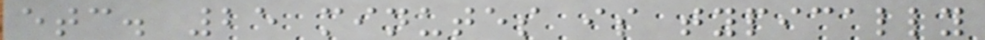etc. 25 minutes is typically
